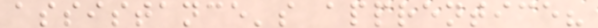assistance's apprentice?
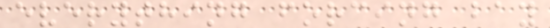everything forcing bay
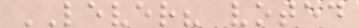LEVER? voted
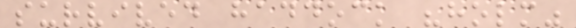survived haddock "holm"
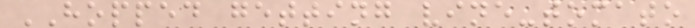HOPPED getting vine-tomato
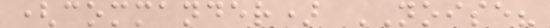(commander) NOISE?
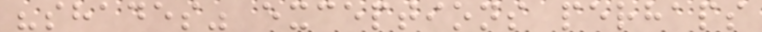"shades" exceptions perhaps
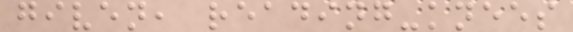given, reading-knees
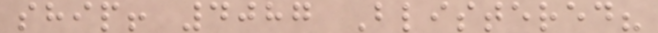ship! 4087 Blistered?
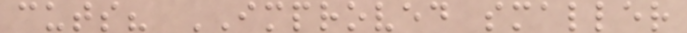cuts? IMPROVED smaller
